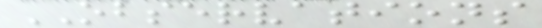OBSERVATIONS
